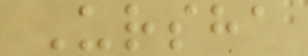Ursha
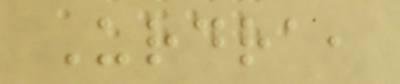Urdra,
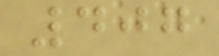407
